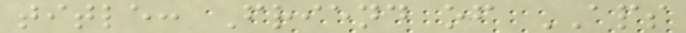title: Friend of APS
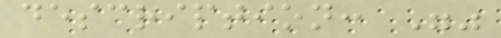description: ""
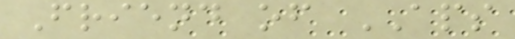Friend of APS
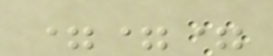===
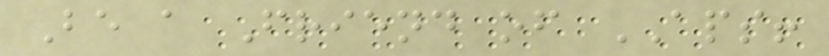Be a Friend of APS!
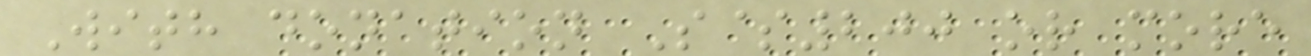With donation S$200 or more
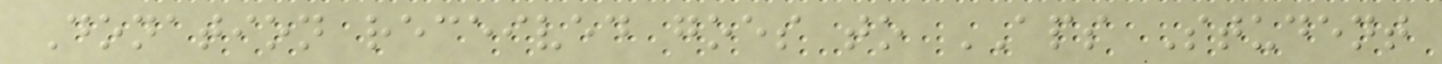Donation received goes to APS Student
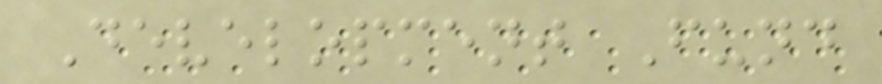Development Fund
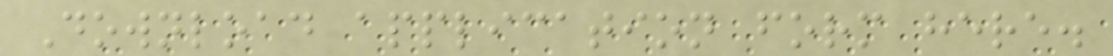Download application form here.
